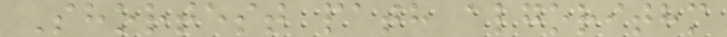Shortest path algorithm
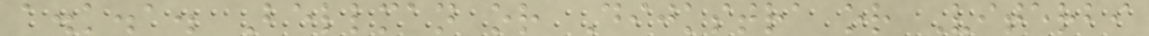a.k.a. Bellman or Dijkstra or Viterbi
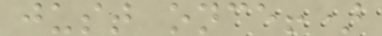just once!)
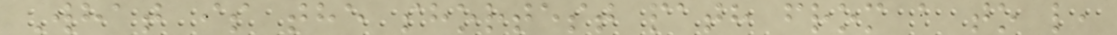What is the shortest path from a to l,
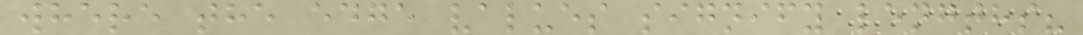where the edge values signify lengths?
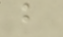b
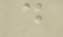d
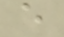e
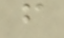f
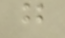g
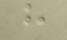h
